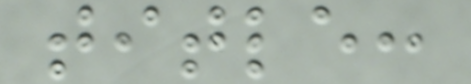title:
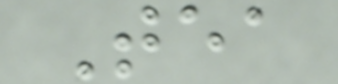Tea
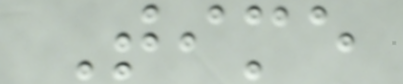Time
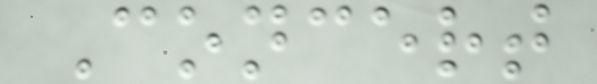Concert
